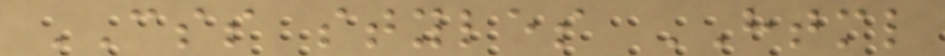CSS styles HTML
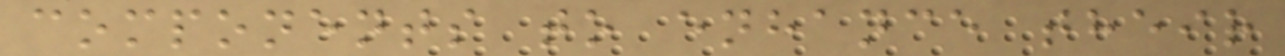components to enhance their
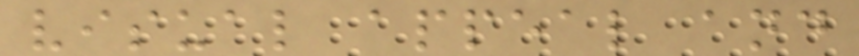visual appeal and
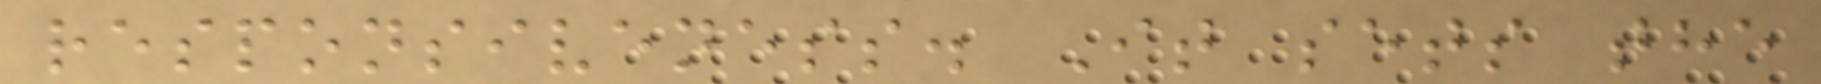responsiveness. It sets the
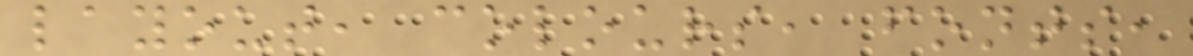layout, colours, fonts,
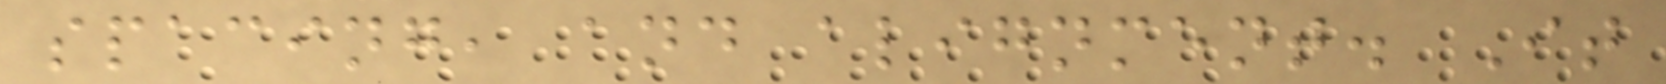spacing, and alignment. It
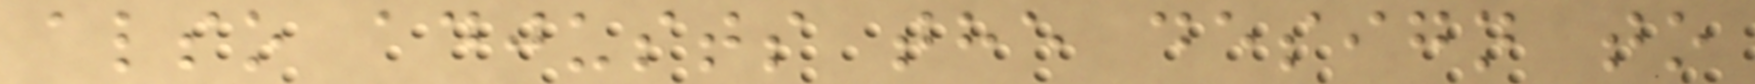also adjusts the design to
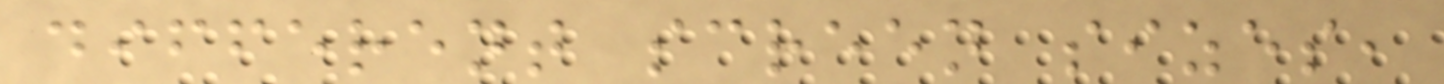different screen sizes,
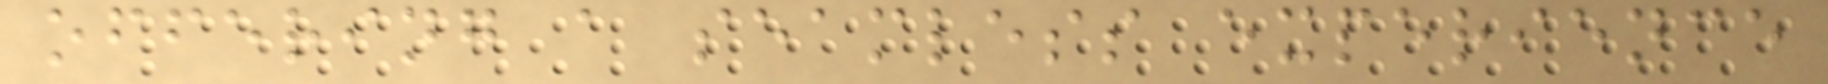offering a seamless experience
